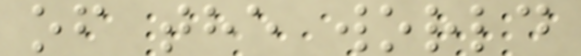of the world
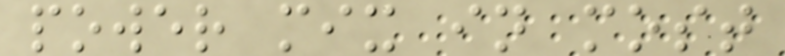power mix in most
